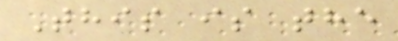This is the
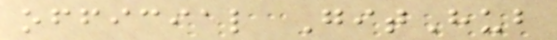official GitHub
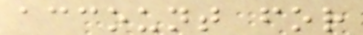account for
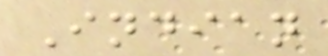Indian
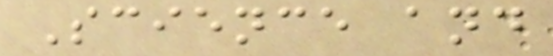Science and
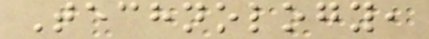Technology,
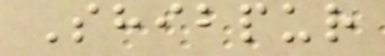Shibpur
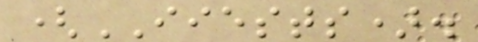(IIESTS).
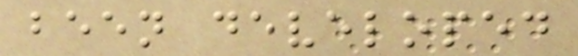been developed
